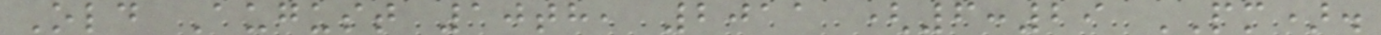Old August 10th, 2011 (6:29 PM).
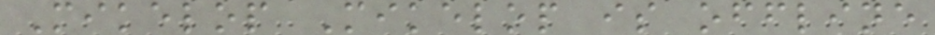Mikelop Mikelop is offline
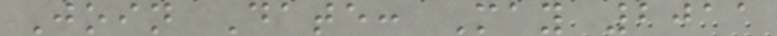Join Date: May 2011
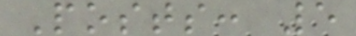Posts: 5
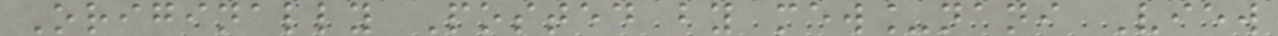Originally Posted by mew_nani View
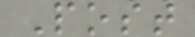Post
